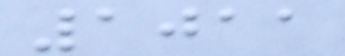1011
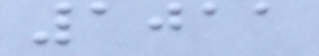1011
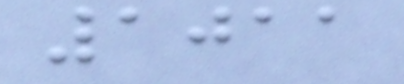1011
